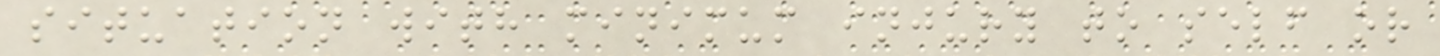situation with minimum injury to self or
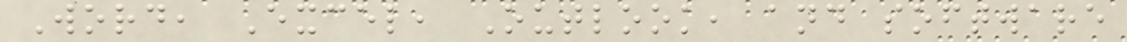Word, Excel, Outlook, and software
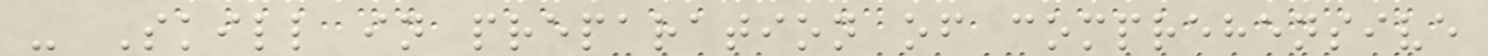- Skill in preparation of comprehensive
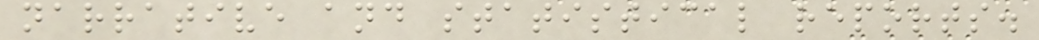narrative and statistical reports.
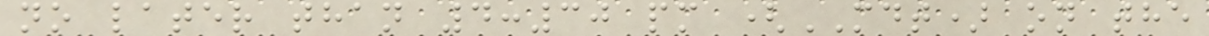no later than 4:30 pm (MDT) on the
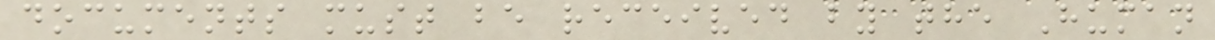documents must be received by the Human
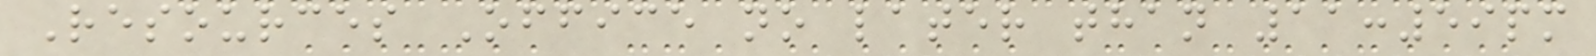Resources Office no later than 11:59pm
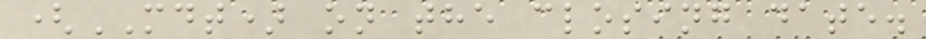(MDT) on the closing date.
